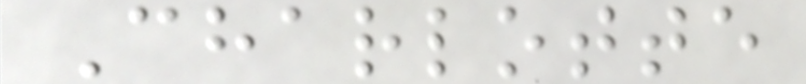Charlotte
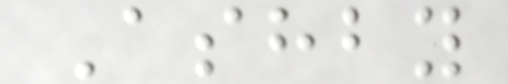Ashby
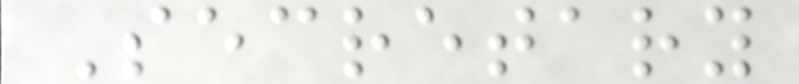Secretary
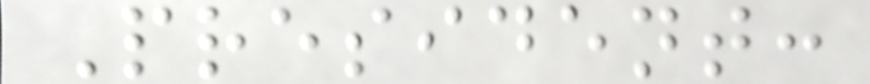President:
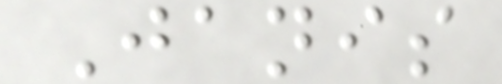Janis
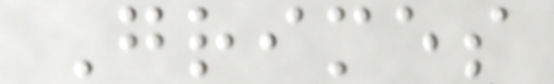Grimes
